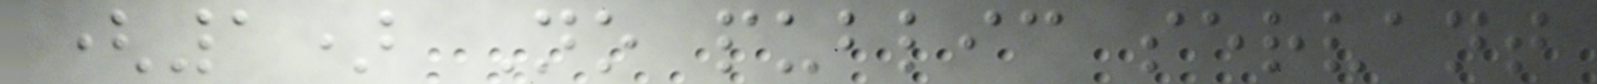(1) No public servant
